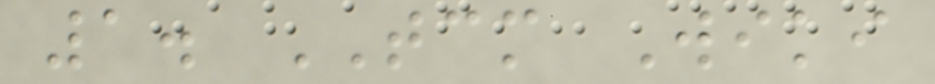1. TCM Wiki
